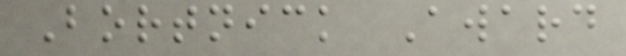Bortnick Award
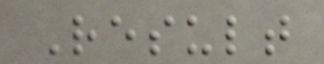Result
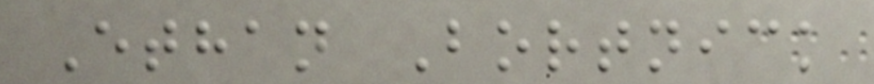Ethan Bortnick
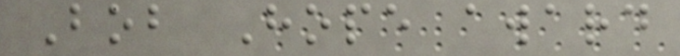Bob Hope award
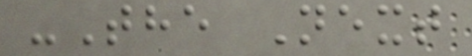-The Next
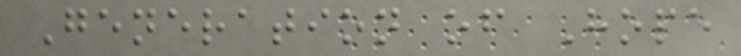Generation of Hope
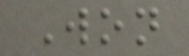Won
